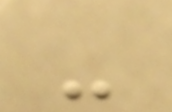-
